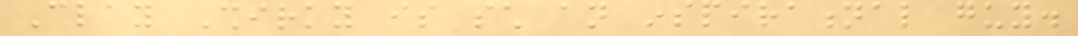Clay Shirky is such an inspirational guy.
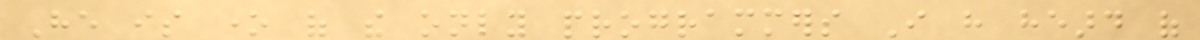He is one of the only programmers I have heard of
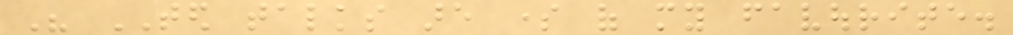His TED talks are some of my favourite.
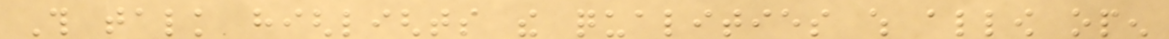This talk highlights the qualities which allow open
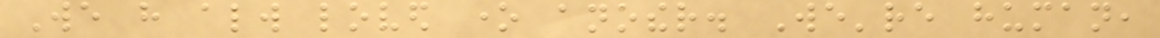We have always loved one another. We're human,
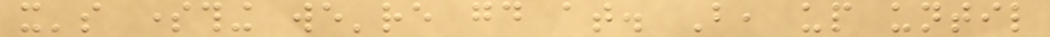it's something we're good at. But, up until
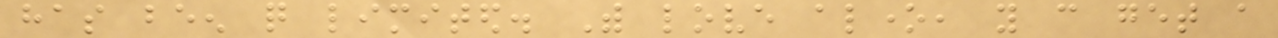has been quite limited. With love alone, you can get a
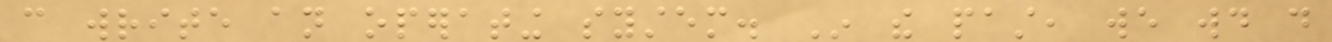can write an operating system. In the past, we would do
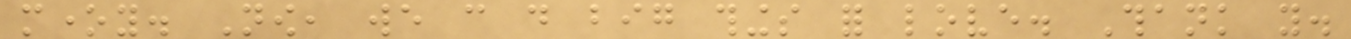money. Now, we can do big things for love. Thank you.
